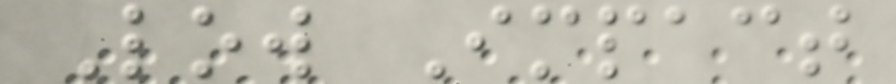Low Impact
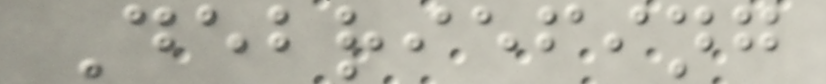Debriefing
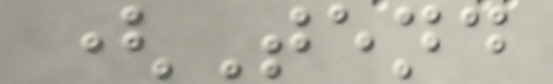(Tend
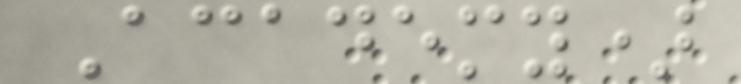Academy)
